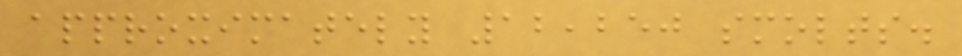approximately 12,250 smolts.
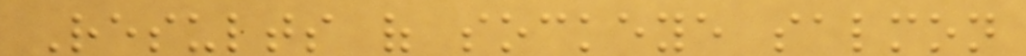Results of sockeye salmon
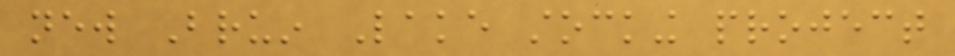new Bruin Lake stocking project
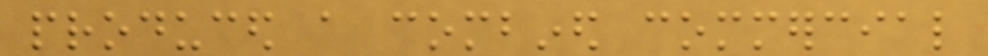produced a combined commercial
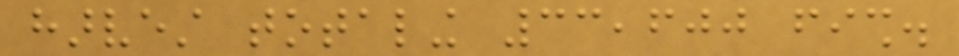harvest totaling 33,600 fish.
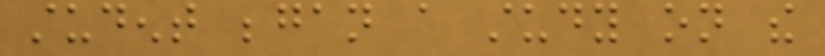student began a study on the
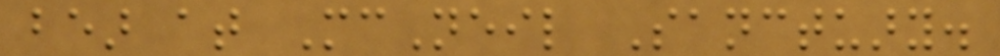bear at McNeil Sanctuary.
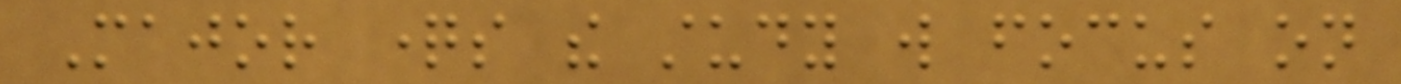Major questions the study will focus on
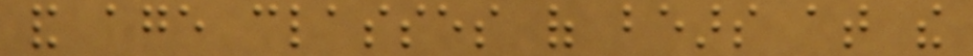and age classes of bears at the
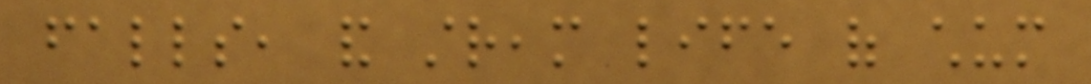falls, and stream life of chum
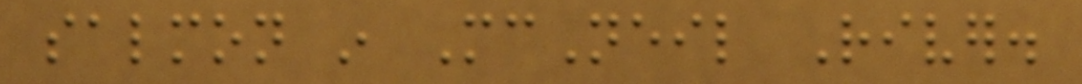salmon in McNeil River.
